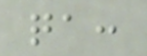qa:
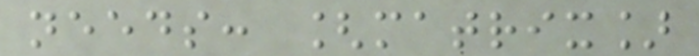needs: [matrix]
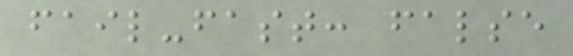fail-fast: false
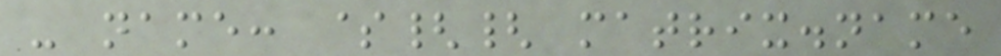- name: ${{ matrix.name
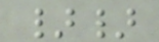}}
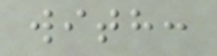with:
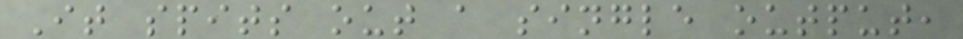It spits out a single output,
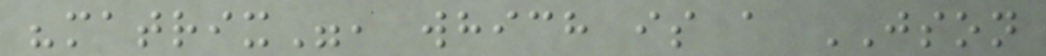"matrix", which is a JSON
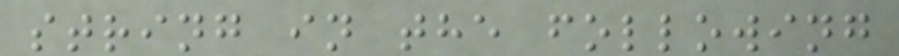string in the following
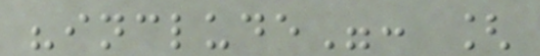"include": [
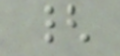{
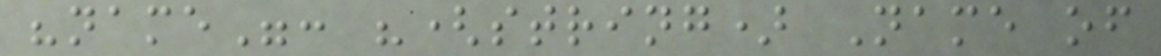"name": "(string) Name of
